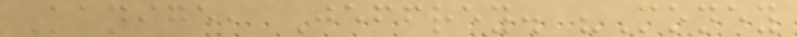Kanige, Jeffrey. "Money
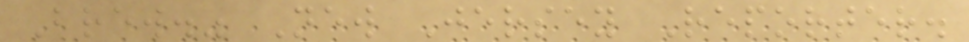Brew." New Jersey Reporter.
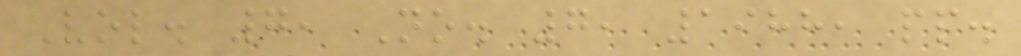Vol. 7, No. 7, 1988, pp.
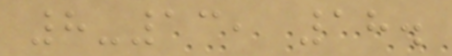8-13, 18.
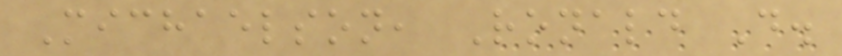Michaelson, Ronald D.
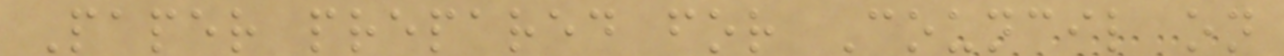Paper prepared for Council on
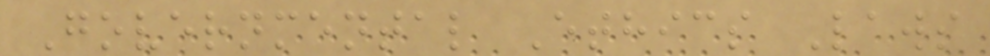Governmental Ethics Laws
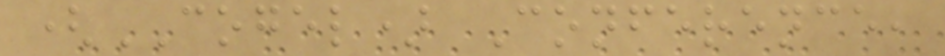(COGEL) Conference,
